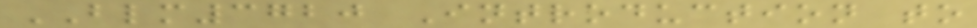BLM3720 Introduction to
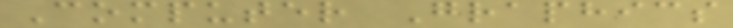Computer Graphics
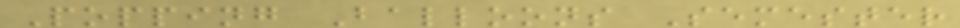Popping Balloons Semester
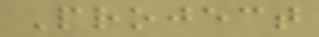Project
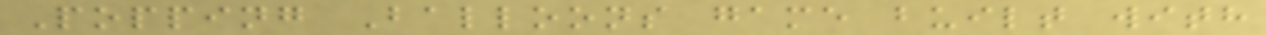Popping Balloons game built with
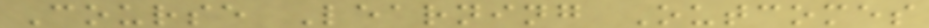Course Learning Outcomes
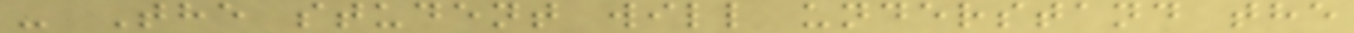- The student will understand the
